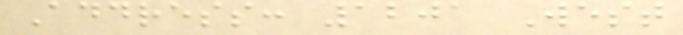Address: 1201 West
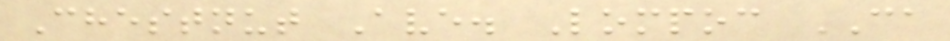Chestnut Ave. Lompoc CA
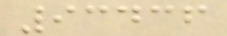93436
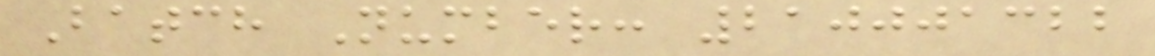Batch Number: 210001322
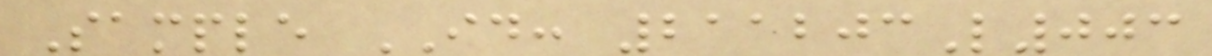Sample ID: 211203L003
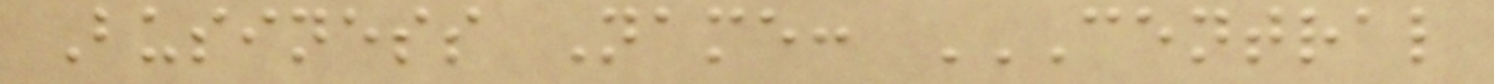Business Name: CENTRAL
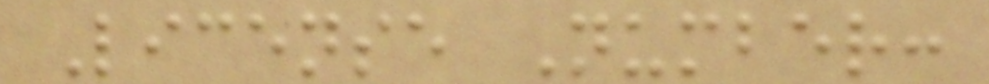License Number:
